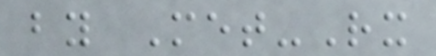by Met-Rx
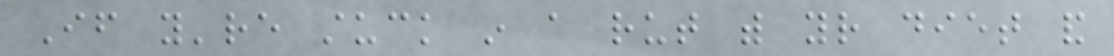If you're stuck in a rut with your diet and
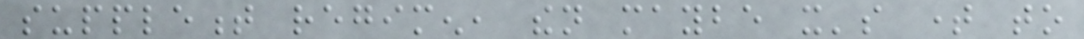supplement regimen, then maybe it's time to
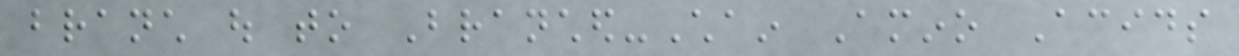branch out to Branched-Chain Amino Acids
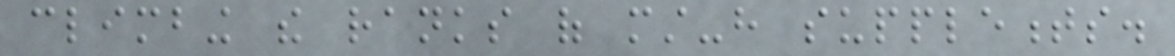climbing the ranks of must-have supplements.
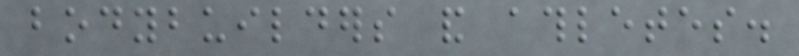bodybuilders and athletes.
